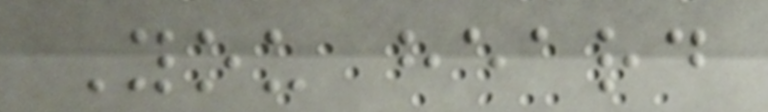You heard
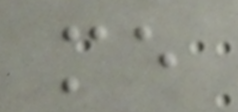me
